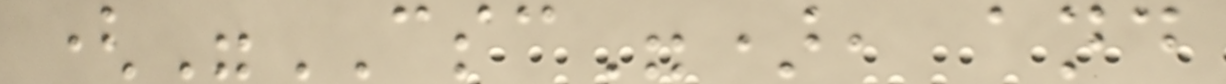("CSC"), and
